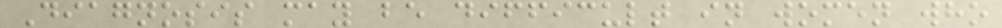Diagnosis may be difficult in women who
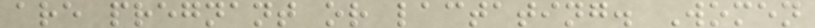are pregnant or lactating. Women
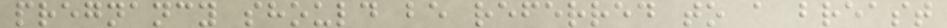pregnancy should be referred to a breast
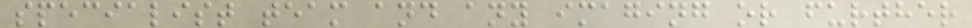specialist team and any imaging or further
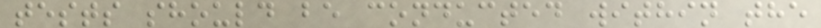tests should be conducted within the
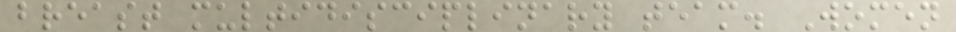breast multidisciplinary team. Women
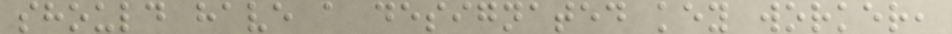should have a designated key worker,
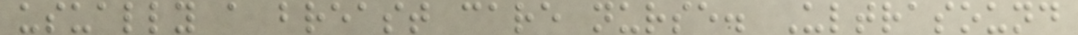usually a breast care nurse. Ultrasound
